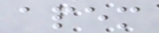apem
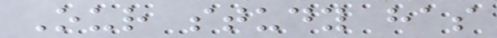Our study has
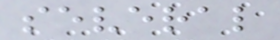several
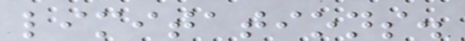limitations.
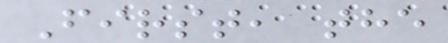First, the
